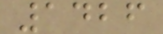1426
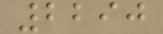2290
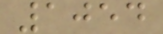1054
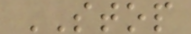STOP
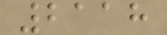2118
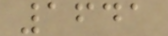1641
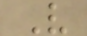V
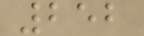252
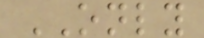ONLY
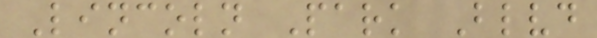Lincoln Park Blvd
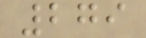279
